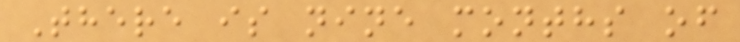There is nine months of
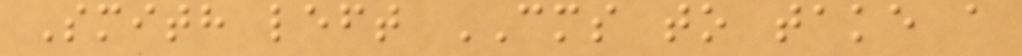Smith left CMS to take a
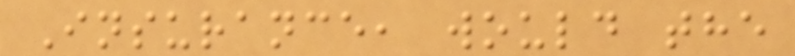Insurance, would the
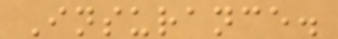Insurance.
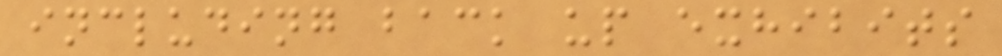including back up exhibits
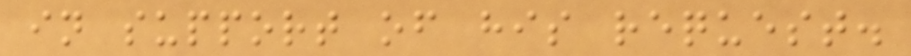in support of his request.
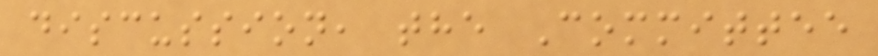discussion, the Committee
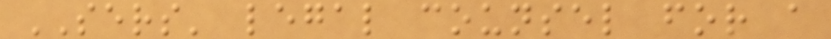SERS' legal counsel for a
